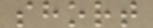short
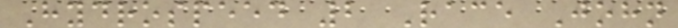Hydrospeed 2 Race John
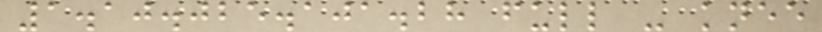1.10.025.101.28 full - knee
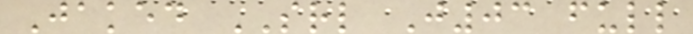Jaked SRL J03 full
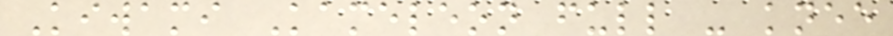Kiwami Kameleon full - knee
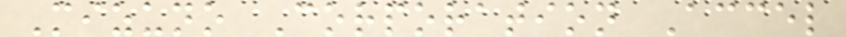Mizuno Corporation Accel
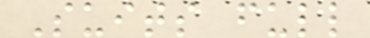Suits full
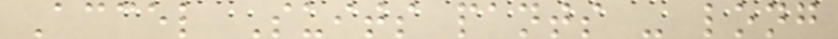Accel Suits pants - long
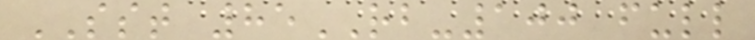SST 85RB-100 full
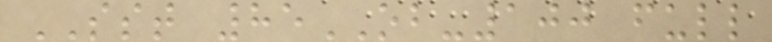SST 85OB-100 full
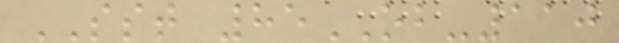SST 85OB-110
